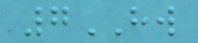7HW
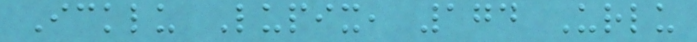Icklu Lupix, 174 Urlu
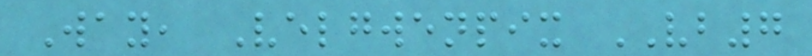Way, Velgwenpix VB7
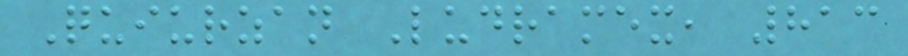Quiurzan Ludramex, 813
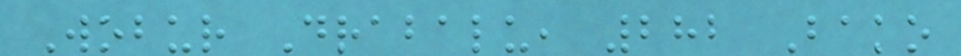Wobur Drabalu, 282 Bako
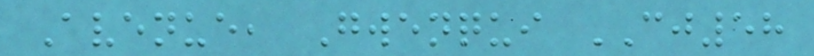Avenue, Gwenqui CJ58
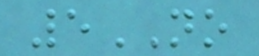5NO
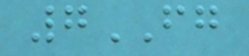7FG
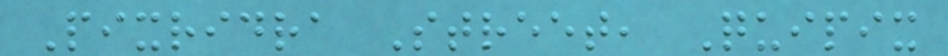Pixridra Street, Quipix
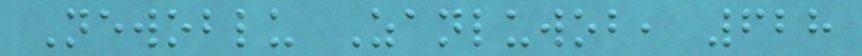Newoblu Zanluwob, 628
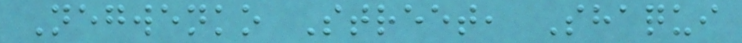Negwenko Street, Shaqui
